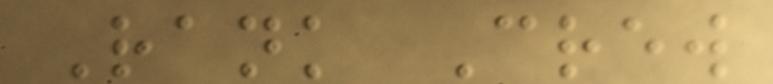Rank Crew
